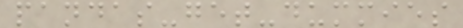pandas-get-dummies
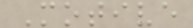Motive
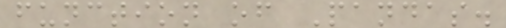function of Pandas.
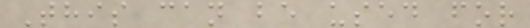This can be used for
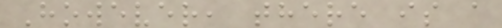However, there is a
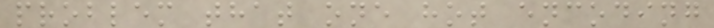problem that one hot encoding
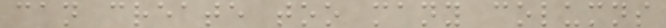can create too many columns
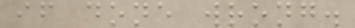if done wrong.
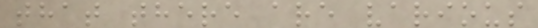that there are various
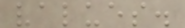values.
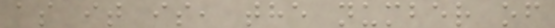as it is, the number of
